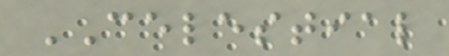CELESTIAL
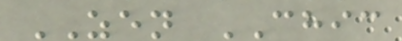ZEN CHIC
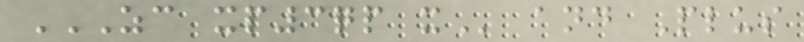ZC XP3QP X and Plus
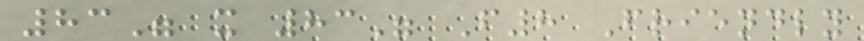83" x 83" F8 Friendly
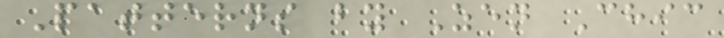Patterns by Zen Chic
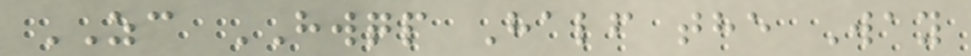ZC HWQP Half the Way
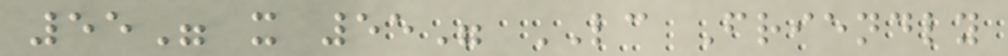55" x 55" LC Friendly
